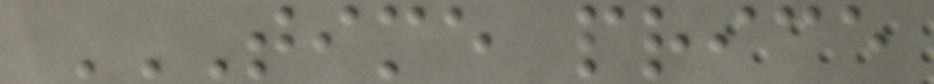TIME PRICE
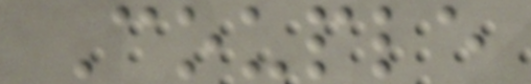Couple
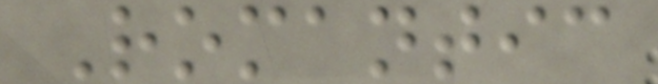Romantic
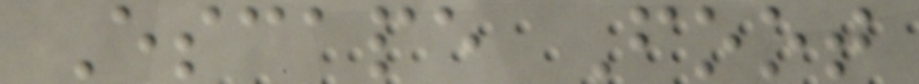Escape Foot
